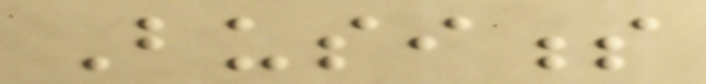Business
